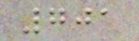701
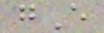gE
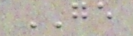GE
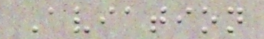Aviation
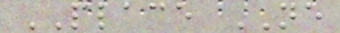PLACE NE
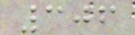306
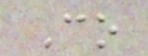Co
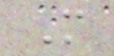M
